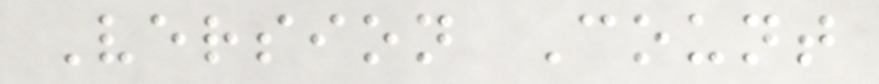Version Count
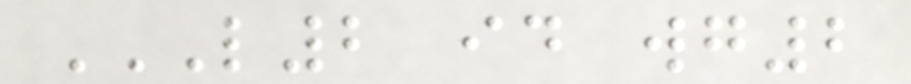L2 ID WG2
